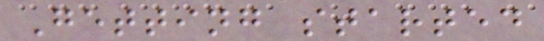Getting started
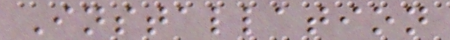Installation
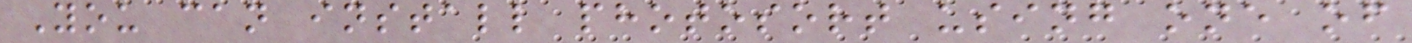You can install photosort using one of
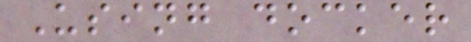Using docker
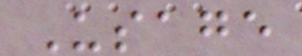Usage
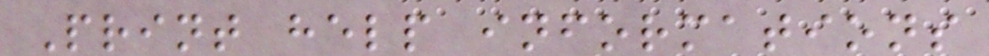Print help informations
